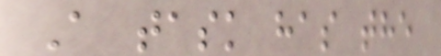A task has the
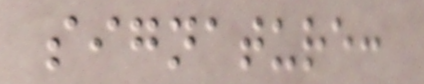signature:
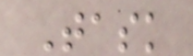Task
